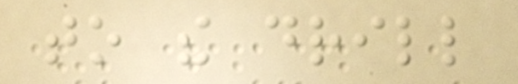to the drill
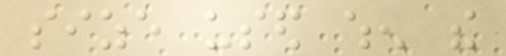size used when the
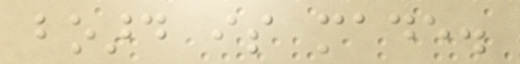board is made.
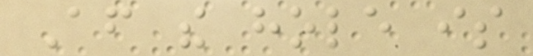After the hole is
